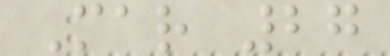Mar 27
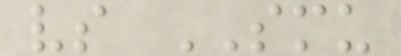vs SMU
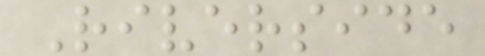Riverside
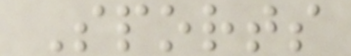Sports
